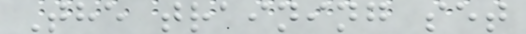The training set
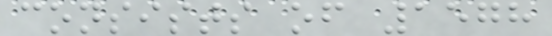consists of 1578
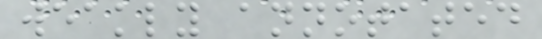weakly annotated
